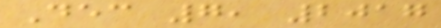Dec 7, 2017
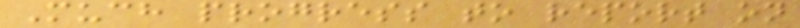Much progress to report on
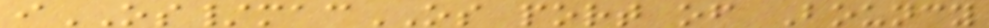iOS/macOS port of Bouncy
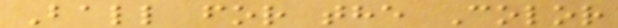Ball for the Color
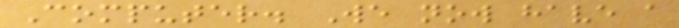Computer. We now have a
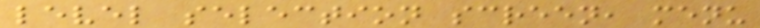level selection screen, menu
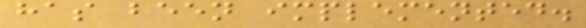has been implemented.
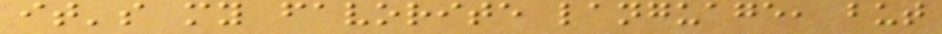it's my favorite language, but
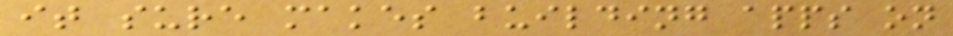it sure makes building apps on
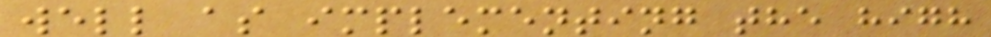well as implementing the high
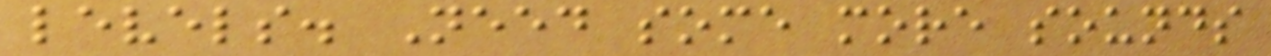levels. Need some more sounds
